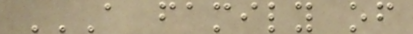A FAMILY OF
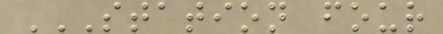STATION FOUR
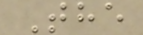The
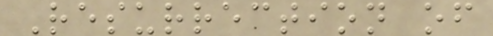Resurrection of
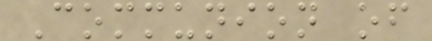Communion of
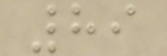89
